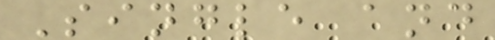Single and
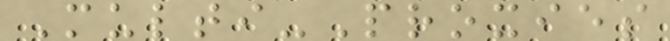Multi-Proxies
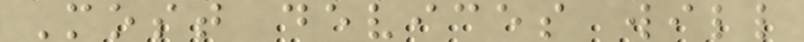Most devices will
